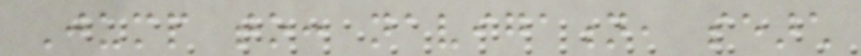Jump to: navigation, search
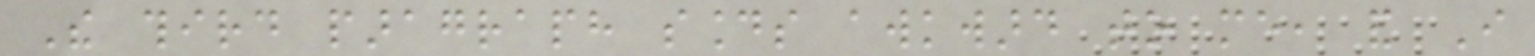The third paragraph sounds awkward to me, and I
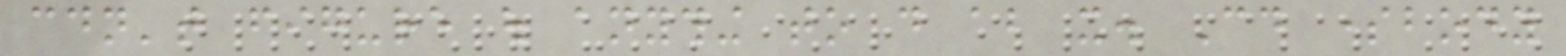couldn't figure out anything to do about it. Could somebody
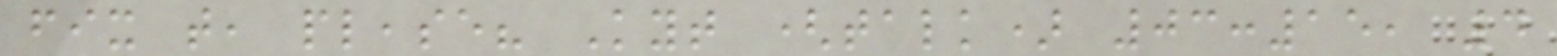fix that, please? Kyt (talk) 03:15, 4
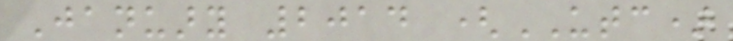January 2014 (UTC)
